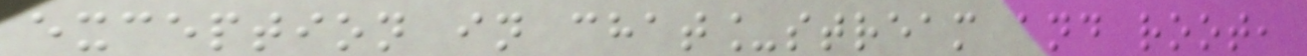exception in chat_stream and root,
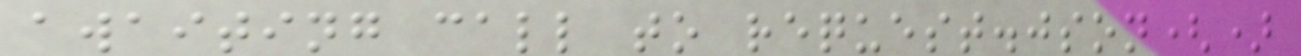awaiting call to request.json()
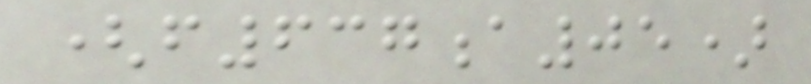(f637a05)
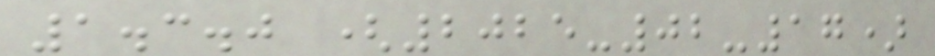1.3.0 (2025-02-17)
